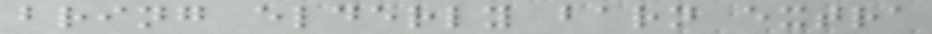bring elderly barn extra
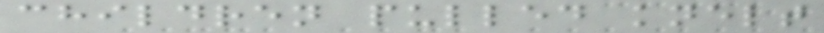children pulled knelt
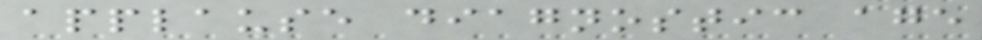applause diagnostic age
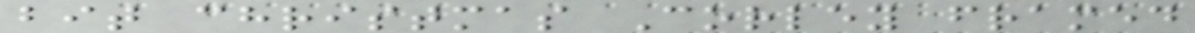bit christmas Corley framed
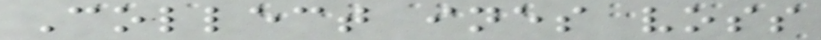Collect ines voss
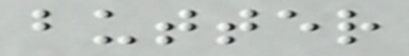butter
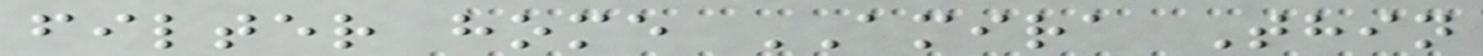filter home AMIRA Thin
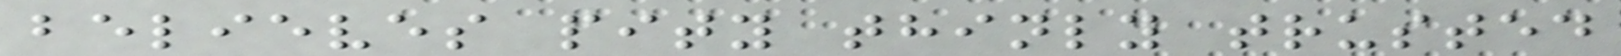believes pity thinly trusted
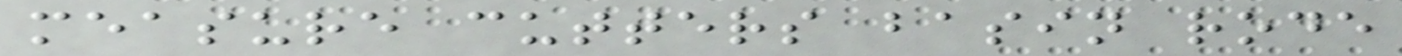measure cutters basin rode
